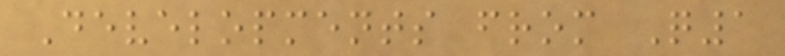Developments from Q1
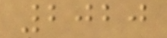2020
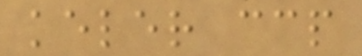keler ccp
